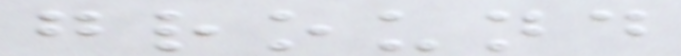ground
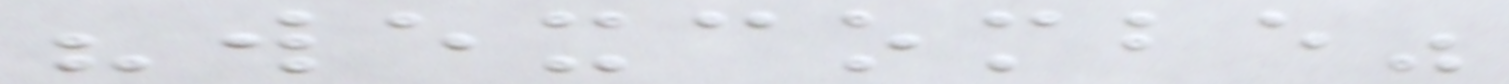"wexcombe"
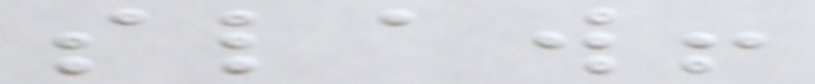slaw!
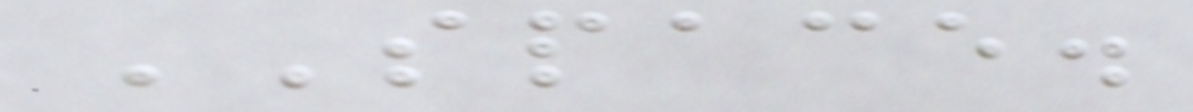SPACE.
